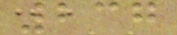237
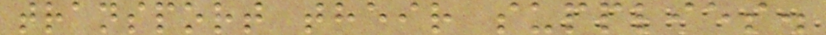transport their supplies.
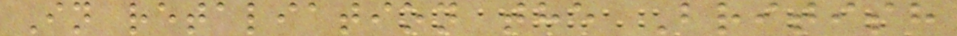In retaliation the British
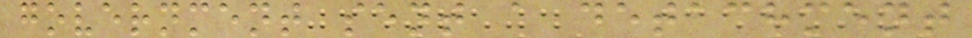government sent a detachment
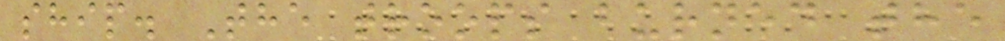ship. The troops burned the
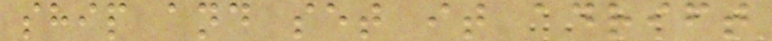ship and set it adrift
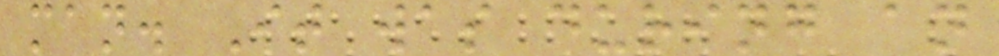man. It was during an
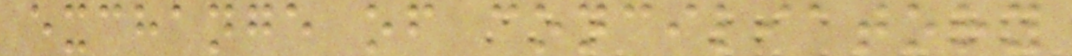exchange of conciliatory
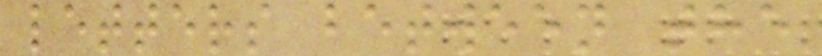letters between the
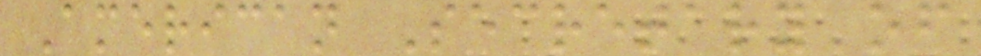American Secretary of
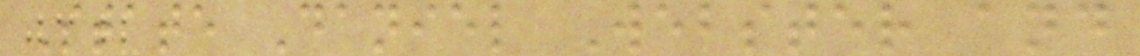State Daniel Webster and
